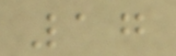17
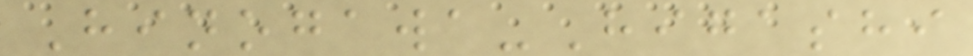Hinogawa-Higashi
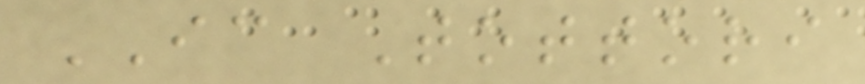IC Tottori
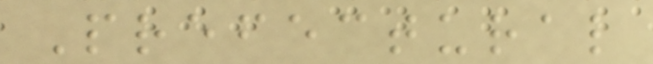Prefectural
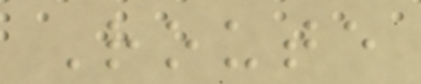Route
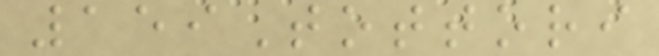159Tottori
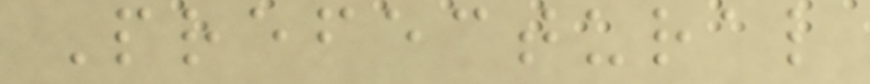Prefectural
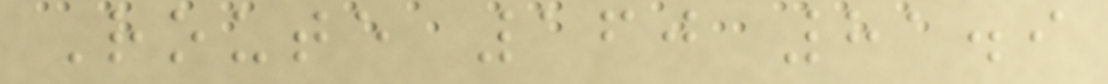Route 160 81.9
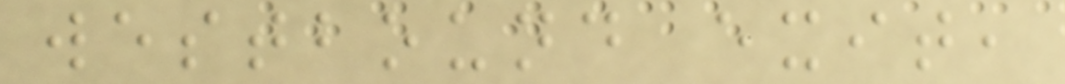westbound exit,
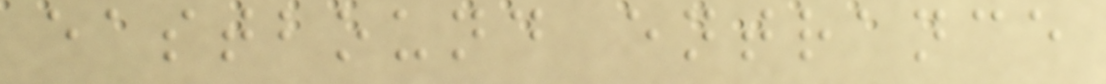eastbound entrance
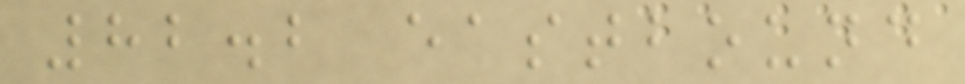82.2 eastbound
